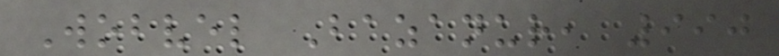Wobvel Bazanur, 990
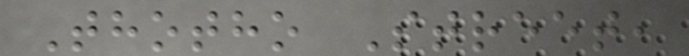Thotho Street,
